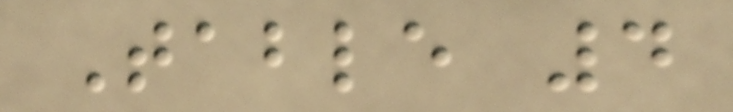Table 4
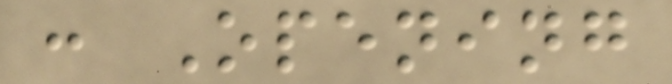: Opening
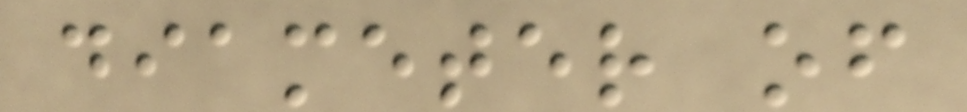diameter of
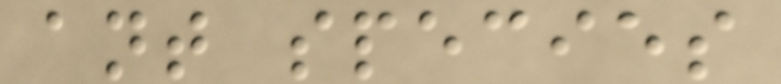ant species
